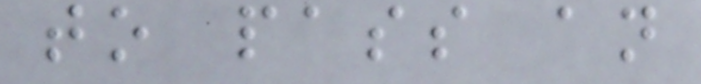to pass an
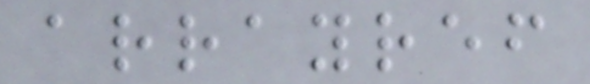arrayref
